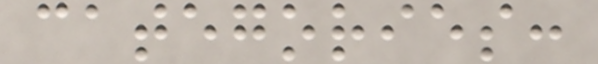categories:
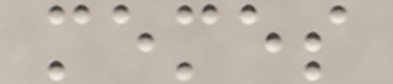memes
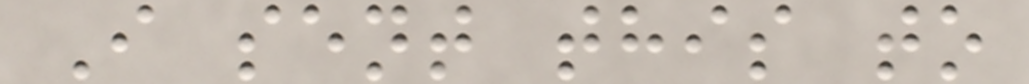I sent this to
